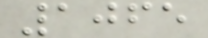1065
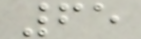65
